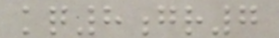kq8gr7
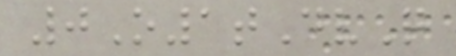0O1tDvQ
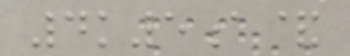4k5a&
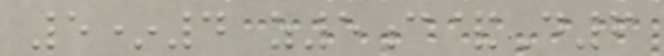5*4 z5c&D6
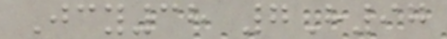Jcy38 7H97
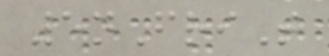5nFriT
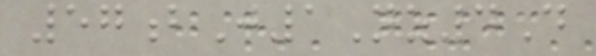57bJ1Nz4D
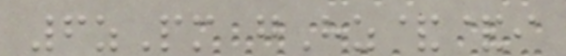6zPm gHz&&i
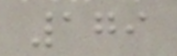179
